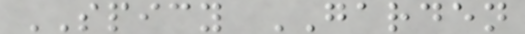SPICY GARDEN
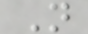N
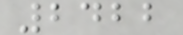2422
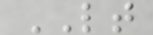LT
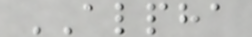ALPHA
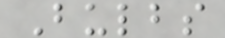Bulbs
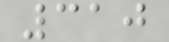310
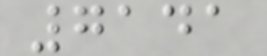7141
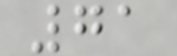71
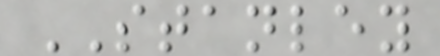STANLEY
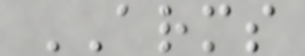ARMS
